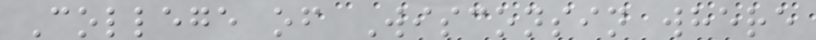College of Wisconsin where
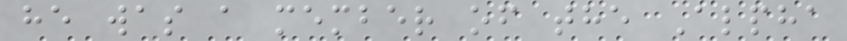he was a member of the Alpha
